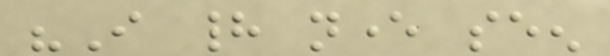"I had never seen
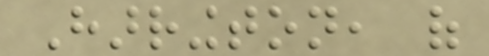Harrington, of
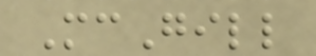McGill
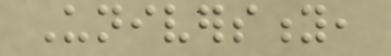University,
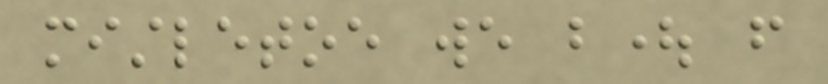mistletoe we bought from
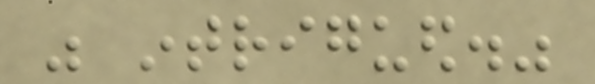was intrigued."
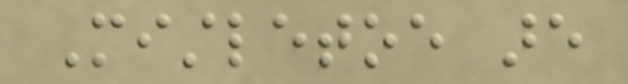Mistletoe are
